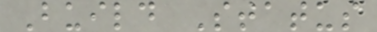Build Status
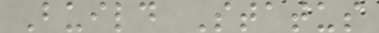Build Status
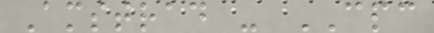Amstrad - CPC
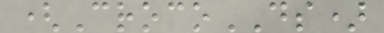(CrocoDS)
